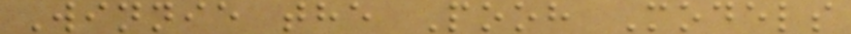Winnie the Pooh Models
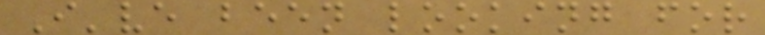I've been looking for
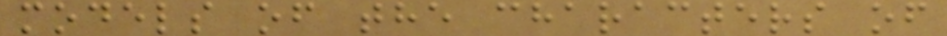models of the characters of
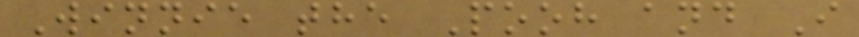Winnie the Pooh and I
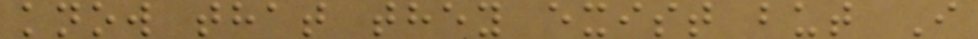know that they exist but I
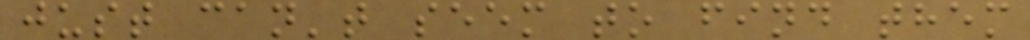just can't seem to find them
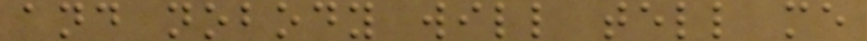and nobody will tell me
